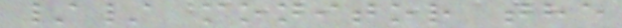// monitor the
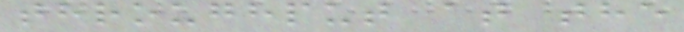throughput at the
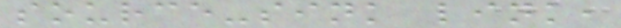source-sink link,
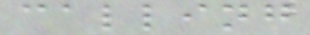calling
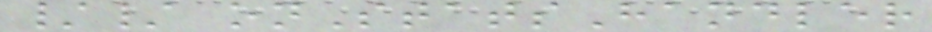// onStatsHandler
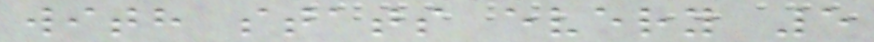with stats every 5
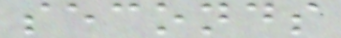seconds
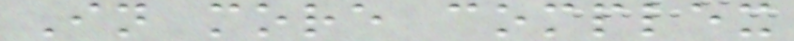In more complex
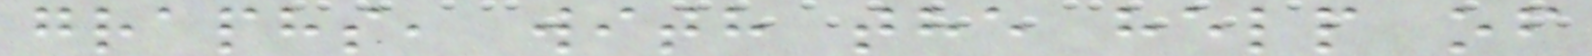graphs, with the help of
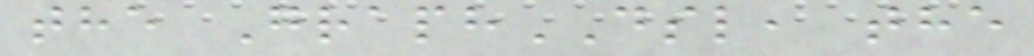the GraphDSL, the
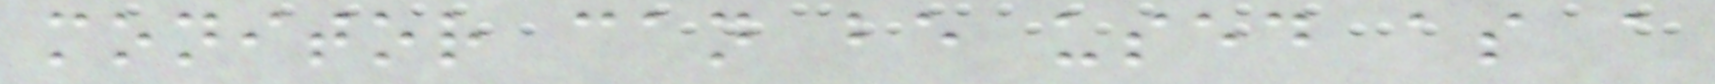monitor can be used as a
